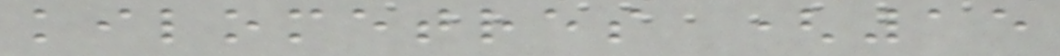kilometres (15
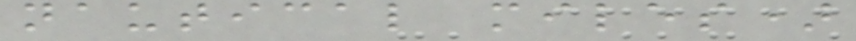nautical miles)
